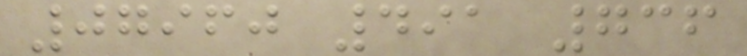07960 491 736
